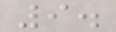9.
